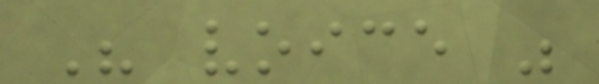His voice was
